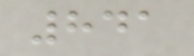841
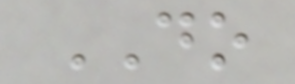DO
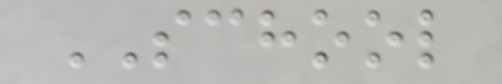SCHOOL
